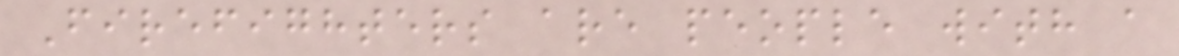Firefighters are people with a
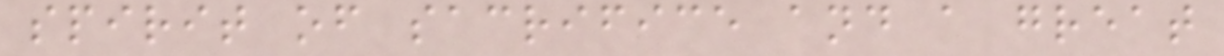spirit of sacrifice and a great
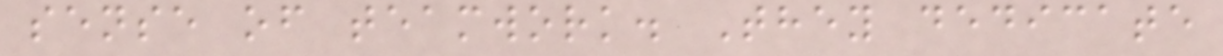sense of teamwork. They dedicate
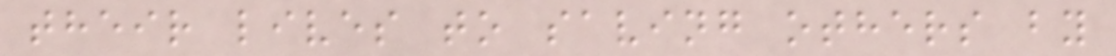their lives to saving others by
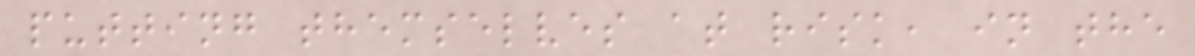putting themselves at risk, in the
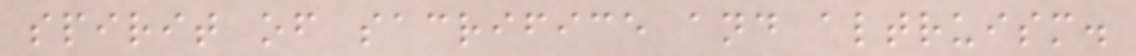spirit of sacrifice and altruism.
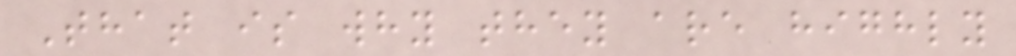That is why they are highly
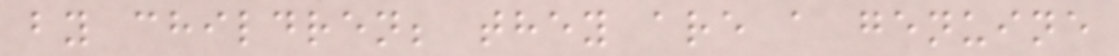by children; they are a genuine
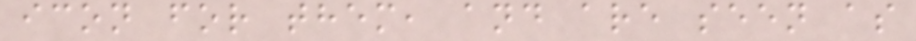icon for them, and are seen as
